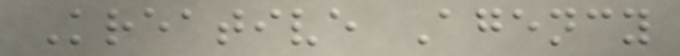Kreative Agency
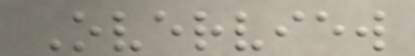Overview
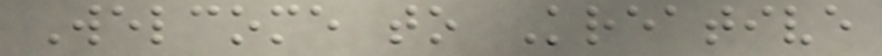Welcome to Kreative
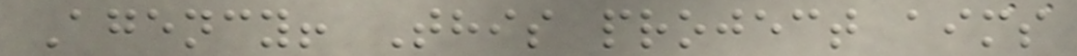Agency! This project aims
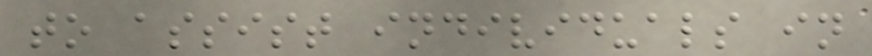to assist individuals in
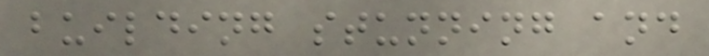building stunning and
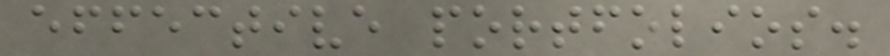effective portfolios.
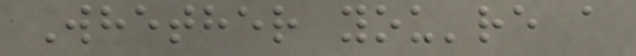Whether you're a
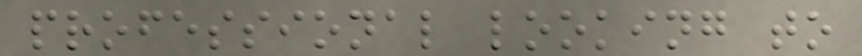professional looking to
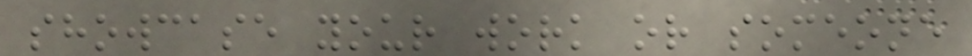showcase your work or someone
